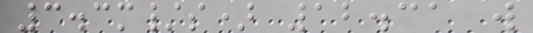3.3m/s) 12.31 w
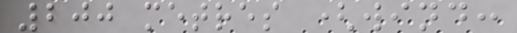200 metres (wind:
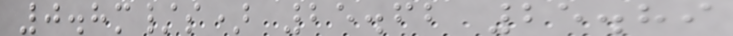0.8m/s) 25.62 25.89
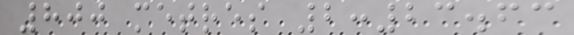800 metres 2:23.63
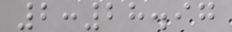2:28.97
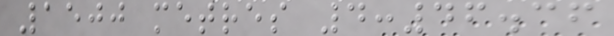1500 metres 4:46.36
